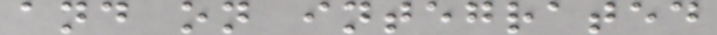and on integrated
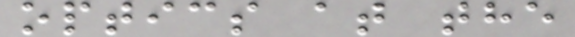optics at the
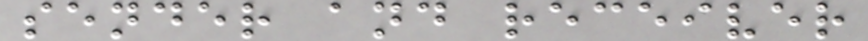sender and receiver
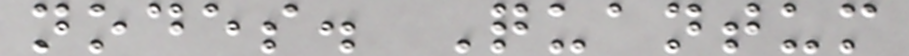nodes. Quantum
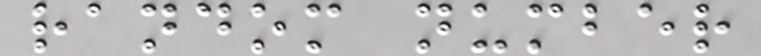random number
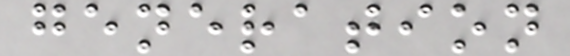generation
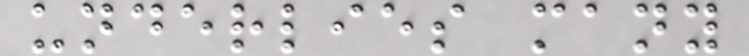underlies many
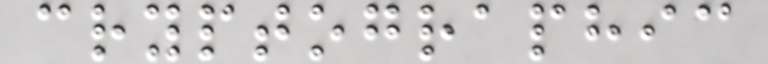cryptographic
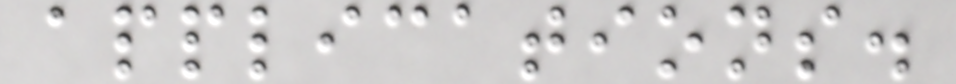applications.
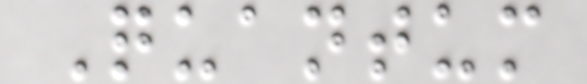Quantum
